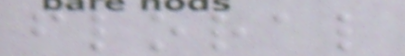floral
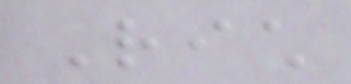Rich
